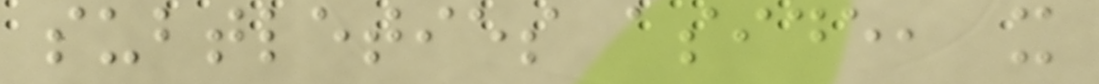subtleties aside, it
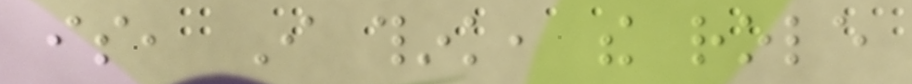is, I think, the role
